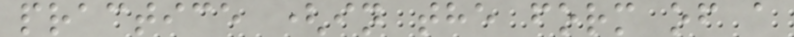practice (in the form of a
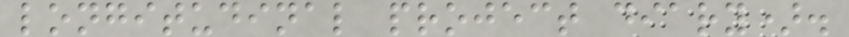longitudinal project diary).
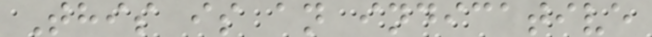This is an indicative
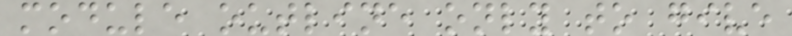module outline only to give
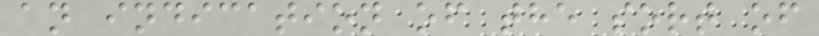an indication of the sort of
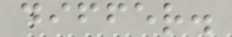differ.
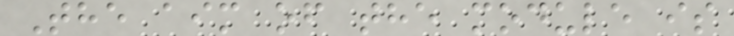The aim of the module is
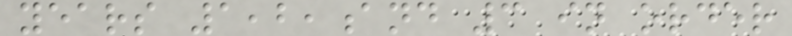years 1,2,and 3 in order
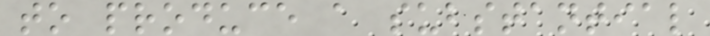to produce a substantial
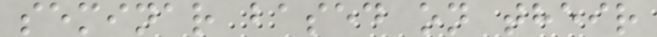seminar based on their
